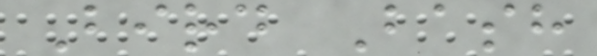Bird Bash
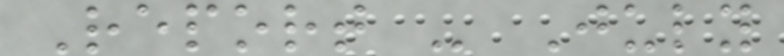Report - July
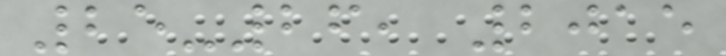25-26, 2015
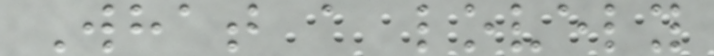What a lovely
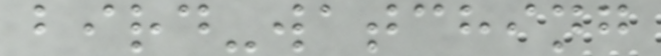bird-watching
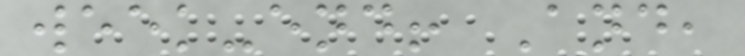week-end! And,
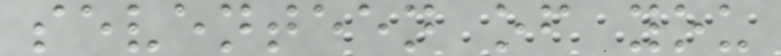seventeen of you
